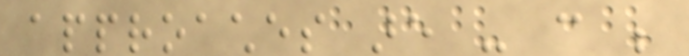approaches are - can be
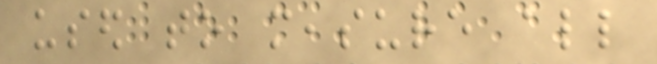used to measure all
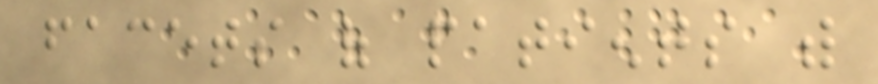facets of patients with
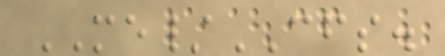ME/CFS.
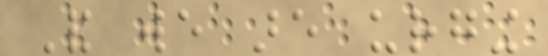And we are urging
